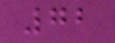72
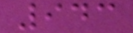943
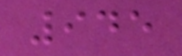945
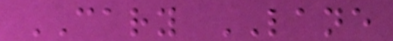CARY LANE
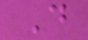D
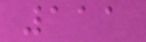111
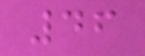46
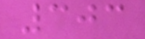303
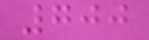700
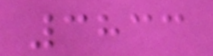3833
